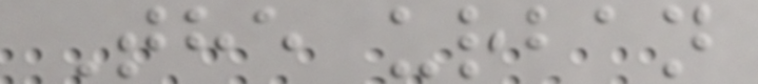The urban
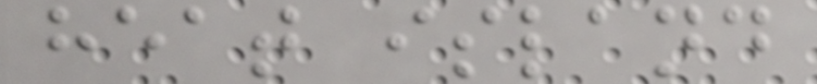heat island
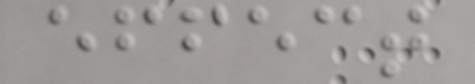effect
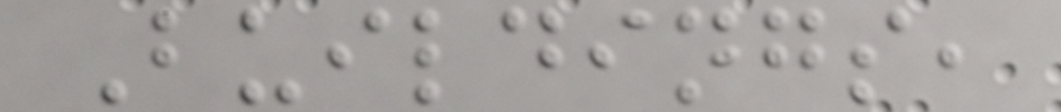Buildings,
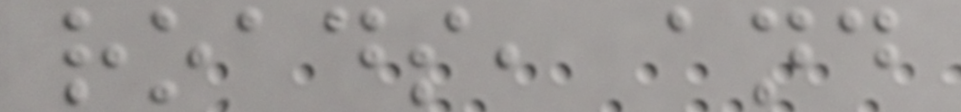roads, and
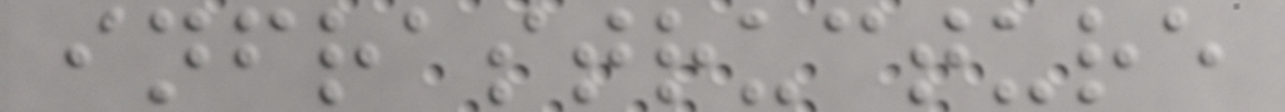infrastructure
